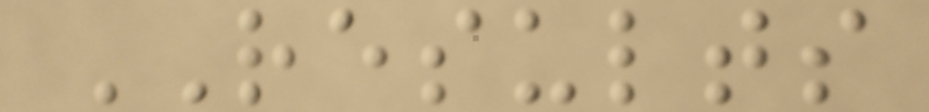RESULTS
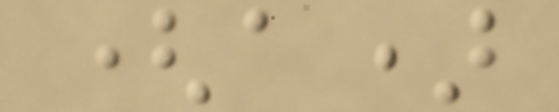(a)
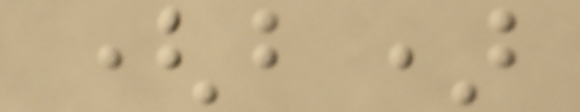(b)
